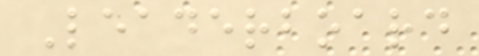Leaderboard
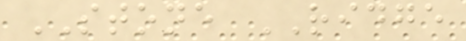STONE RIDGE
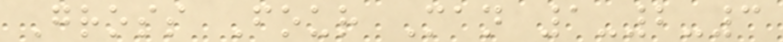Gross Four Man 1-2-3
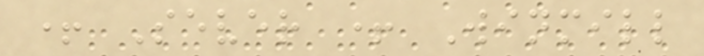+ Sever + Winmill
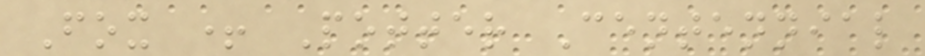Fox + Potter Centennial
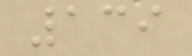139
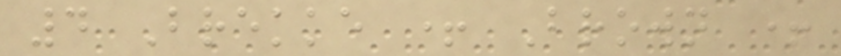4 Brekke + Brown +
